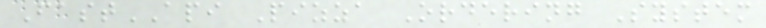FastAPI Pizza Ordering System
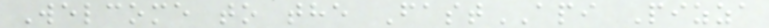Welcome to the FastAPI Pizza
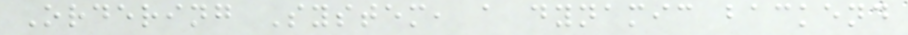Ordering System, a dynamic backend
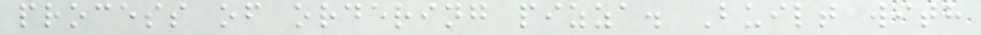process of ordering pizza. Built with
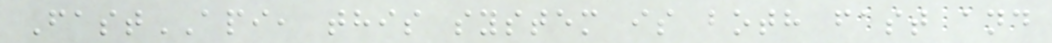FastAPI, this system is both fast and
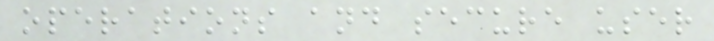operations and secure user
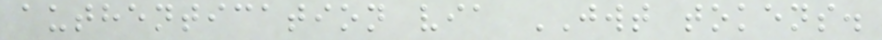authentication via JWT tokens.
